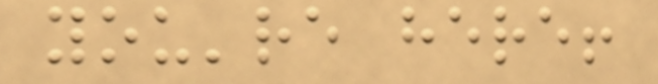you're here!
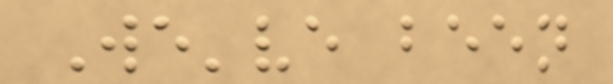We've been
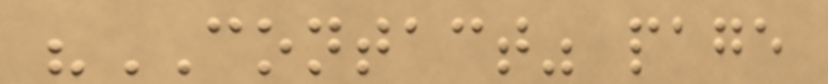"CONTACT" page
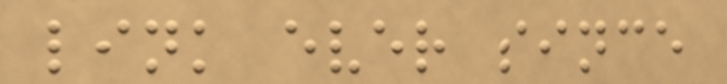link ever since
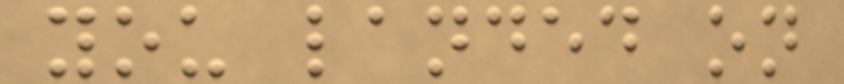you landed on
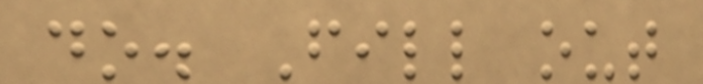do. Fill out
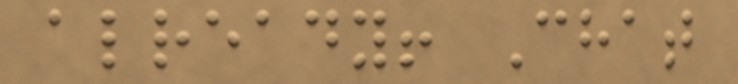already! Chat
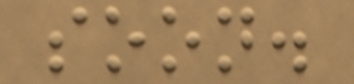soon.
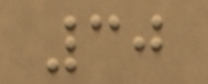30
